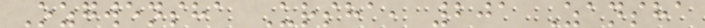Ozgwensha Ursha, 201 Zansha
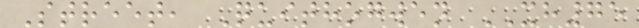Street, Quithogwen XH75
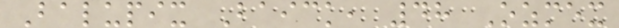Balupix Baick, 48 Ozmex
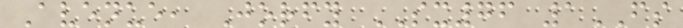Avenue, Jorfy SX76 1FS
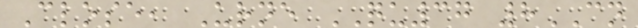Close, Urne QU37 8CN
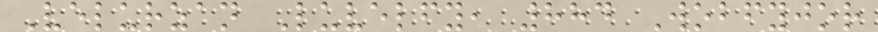Velurzan Luvelfy, 884 Wobfyjor
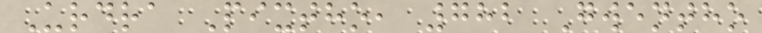Urdra Pixtho, 782 Gwentho
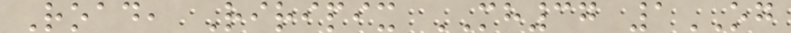Road, Riripix MH37 1OG
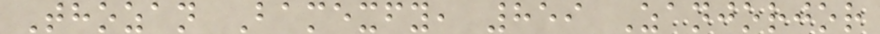Thozan Bamexfy, 859 Zanjorjor
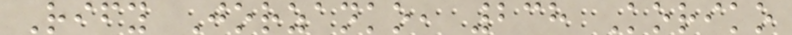Rify Jorzanko, 238 Koriko
